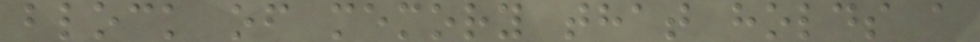block of memory that holds a
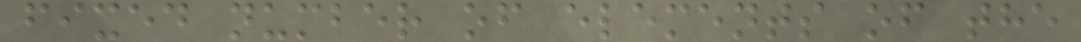fixed number of elements of the
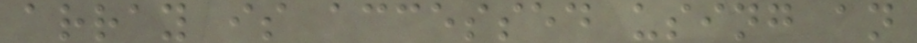array is accessed using an
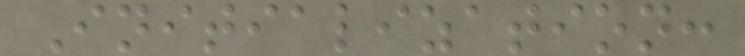Initialization:
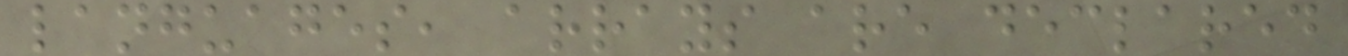languages, arrays are declared
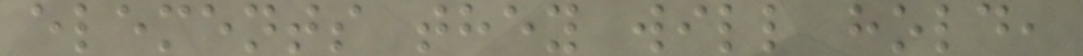elements they will hold,
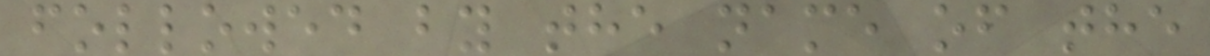followed by the name of the
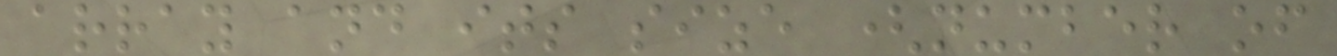array and its size (number of
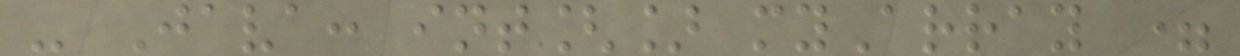- Java: int[] myArray =
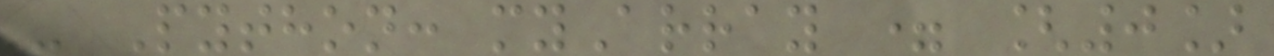- Python: myArray = [0]
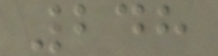248
